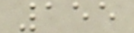155
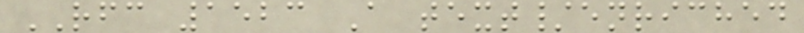RFC 1523 A text/enriched
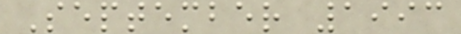September 1993
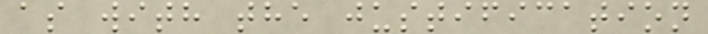as with the justification
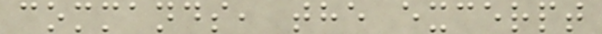commands, the excerpt
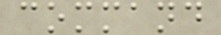command
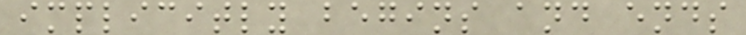implicitly begins and ends
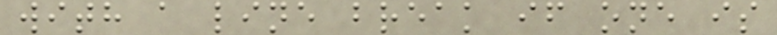with a line break if one is
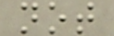not
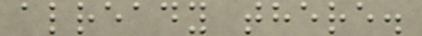already there.
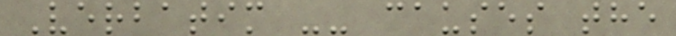Verbatim -- causes the
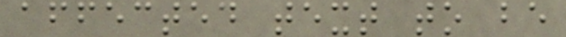affected text to be
